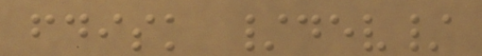fdisk /dev/
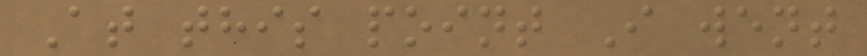At this point I went
